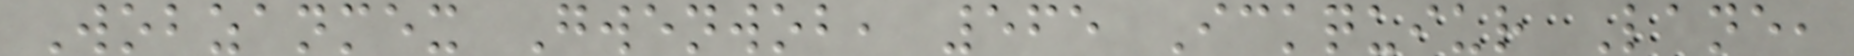Wobzanmex Gwenwob, 565 Ickquiur Lane,
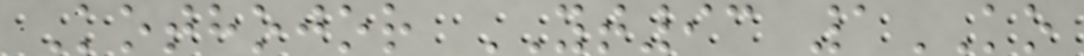Kothojor YT93 1KO
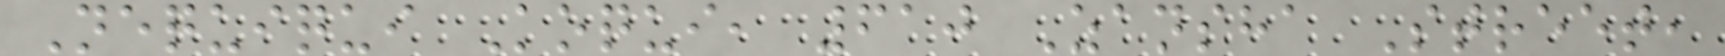Nequiqui Koqui, 610 Zansha Street,
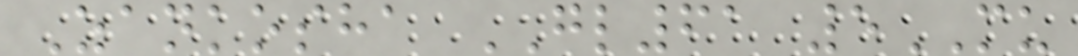Zankosha GL61 5MU
